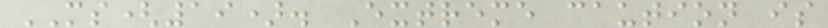MS(19). Extreme caution is
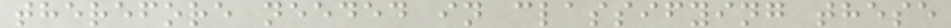therefore needed in classifying these
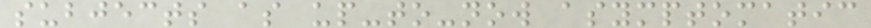subjects as up-to-now asymptomatic
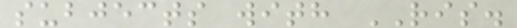subjects with RIS.
